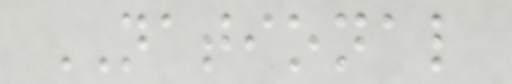NATIONAL
